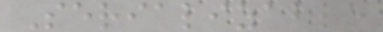Serializable
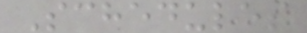Schedules
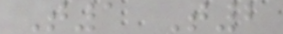T1 T2
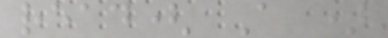read( A )
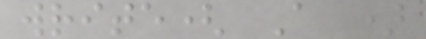write( A )
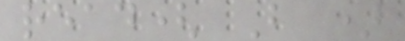read( B )
